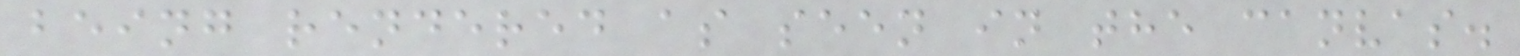being rendered as seen in the canvas.
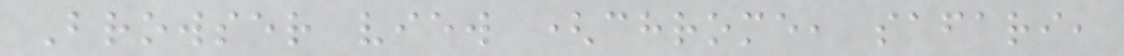Browser view (chrome, safari,
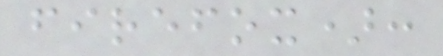firefox):
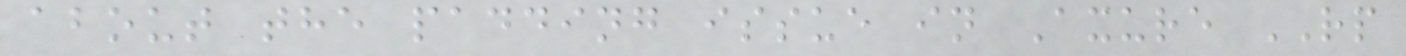about the padding issue in Axure RP
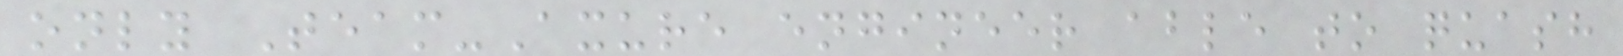only Team-Axure engineer able to quash
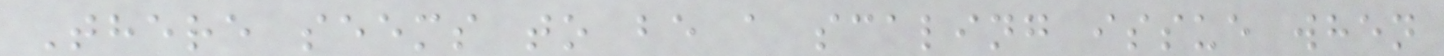There seems to be a scaling issue when
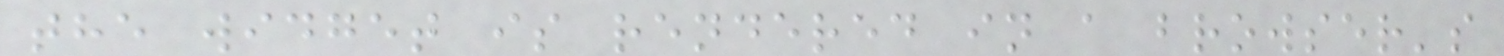the widget is rendered in a browser's
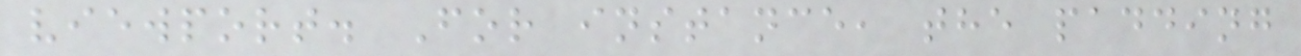viewport. For instance, the padding
